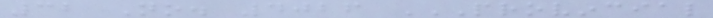32 No. 4026 PROVINCIAL
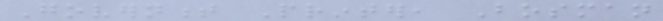Government Printer, Bosman
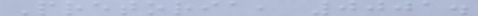Pretoria, 0001.
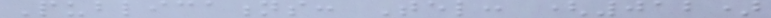Publications: Tel: (012)
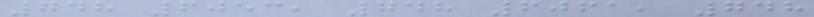748 6053, 748 6061, 748
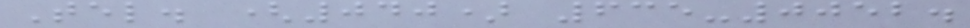Tel. (040) 635-0052.
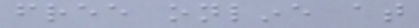free online at
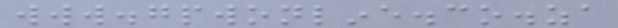www.gpwonline.co.za
